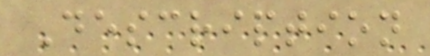Description
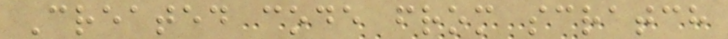Created code from scratch
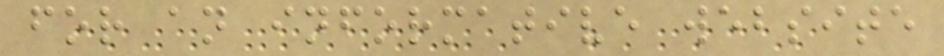for an informative website
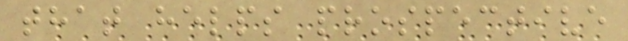that helps prospective
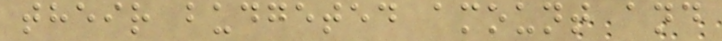their budgeted amount and
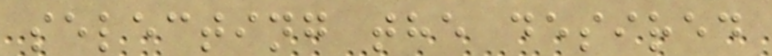selecting the desired
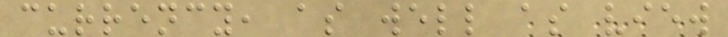currency, as well as view
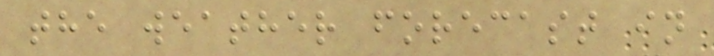the weather forecast in
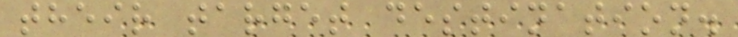their target destination.
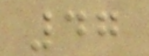47
